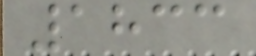1833
